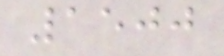1500
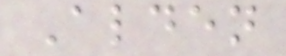Alden
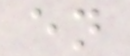en
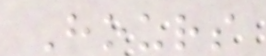Hours
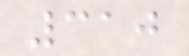310
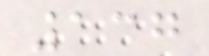137
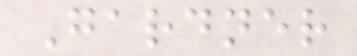Gardner
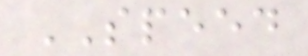SPEED
